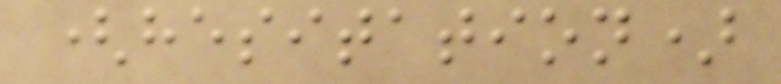(hesitation)
